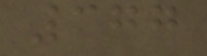377
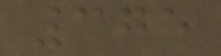375
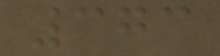373
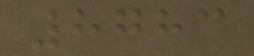8783
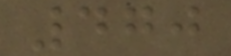470
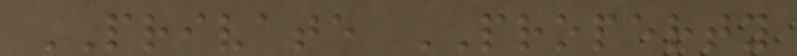PRIVATE PROPERTY
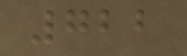722
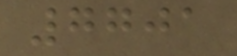7701
